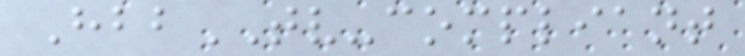HbbTV-compliant
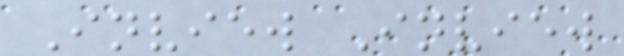Inview Inview
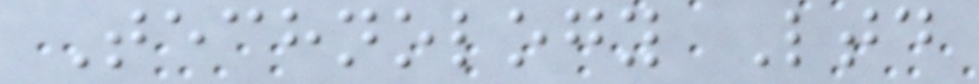Technology Ltd
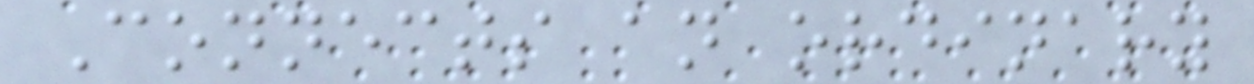Connects an ordinary
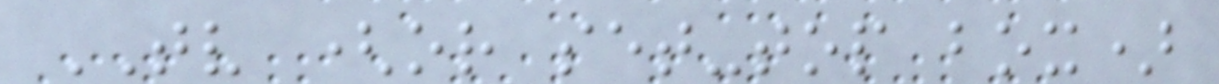TV (or set-top box)
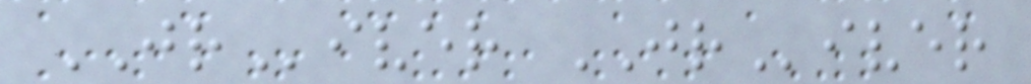JRiver JRiver
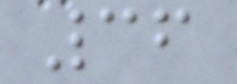36
